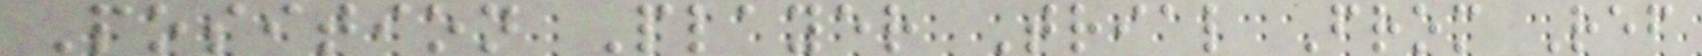Position Player Trial From Ref
